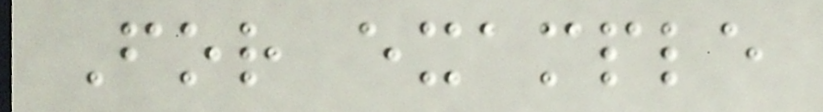For example
